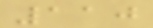110
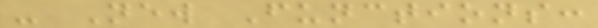- New Functions:
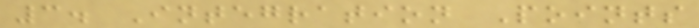3. Integration Points
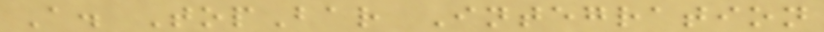A. TopBar Integration
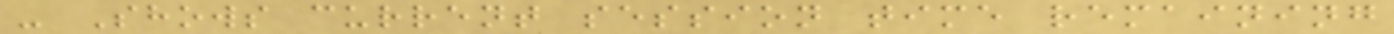- Shows current session time remaining
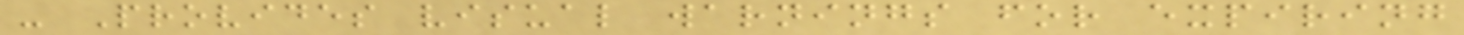- Provides visual warnings for expiring
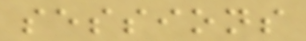sessions
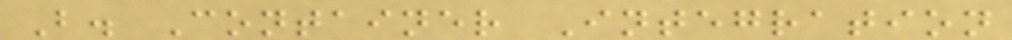B. Container Integration
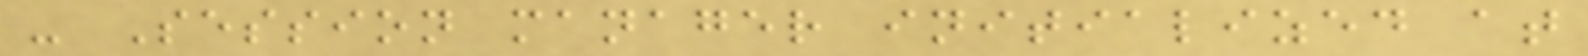- Session manager initialized at
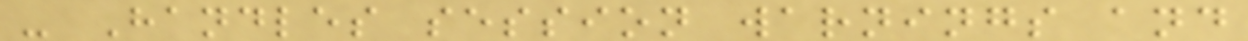- Handles session warnings and
